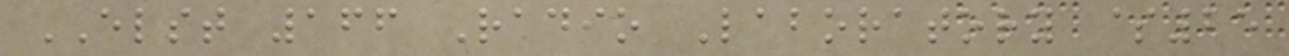ELST 166 Radio Laboratory $25
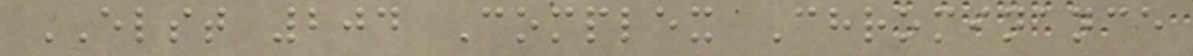ELST 204 Complex Chrominance
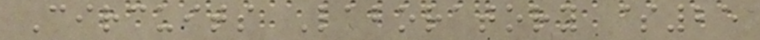Circuits Laboratory $25
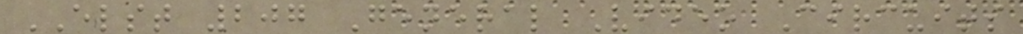ELST 207 General Video Circuits
